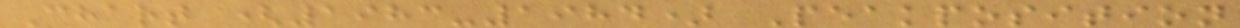Chart (1983-1984) Peakposition
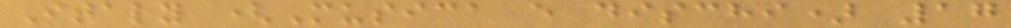Italy (Musica e dischi) 17
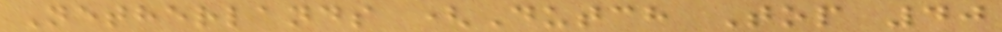Netherlands (Dutch Top 40
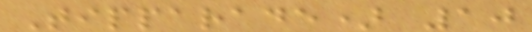Tipparade) 10
